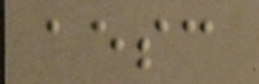aesc
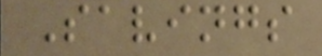Savings
